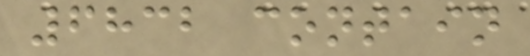6832 contain
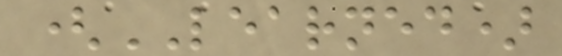(LEARNED)
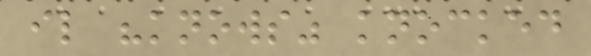il "knows" knocked
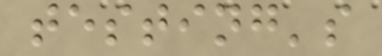testing's
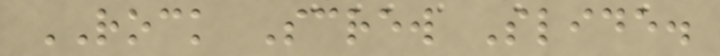ROCK Screw Slide.
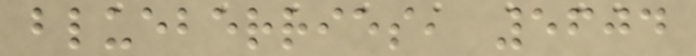blueberries, 5604
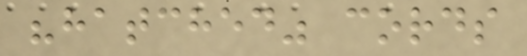"hatched" cords
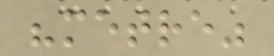"metre"
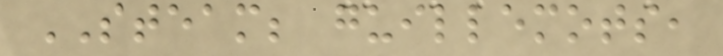STEAM; guillemots,
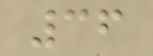36
